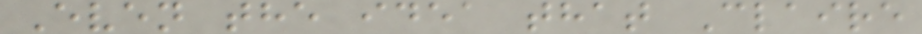Even the idea that Claire
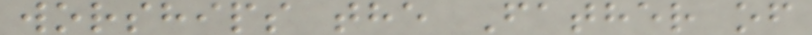worships the Father of
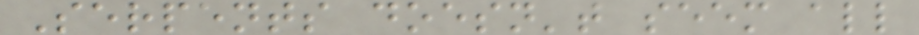Serpents doesn't seem all
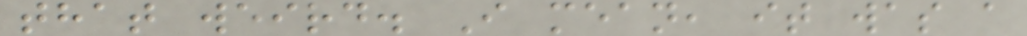that weird. I mean, it was a
